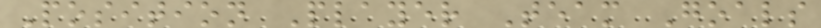Position Player Team Goals
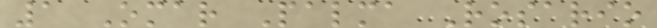1 Omar Palma Rosario
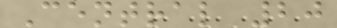Central 20
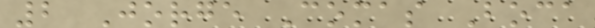2 Jorge Comas Boca
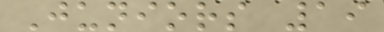Juniors 19
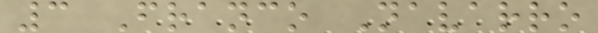3 Franco Navarro
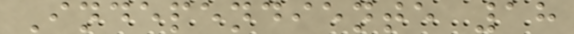Independiente 18
